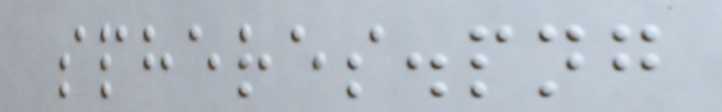spheres.png
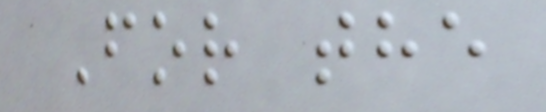For the
